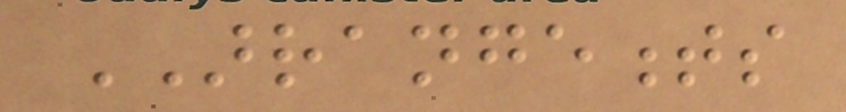ARRANGEMENTS
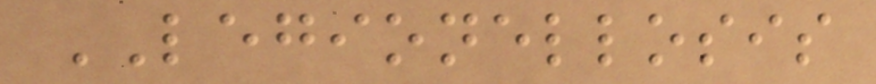LEGIONELLOSIS
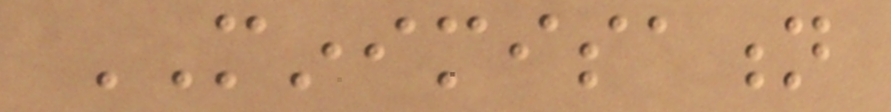MINIMISATION
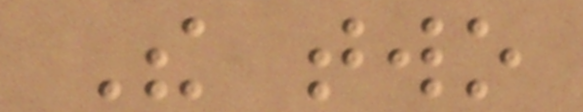The two
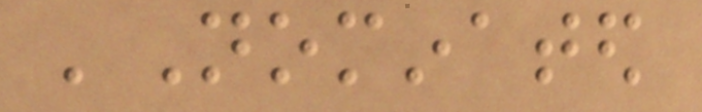'Nominated
